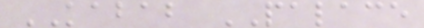KABAB PALACE
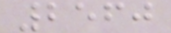2560
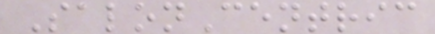SalonCentric
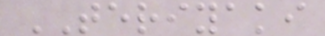TERIYAKI
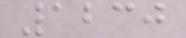1230
